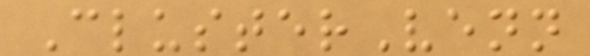ClusterVenn
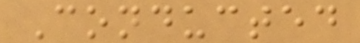Conducted
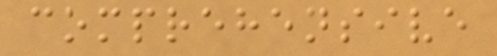comprehensive
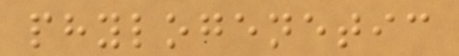phylogenetic
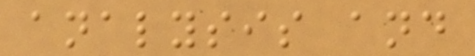analysis and
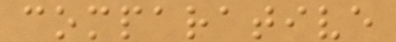comparative
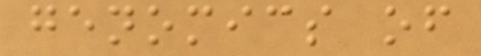genomics of
